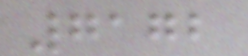7172
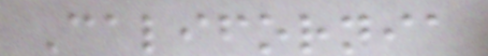California
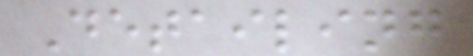Detailing
